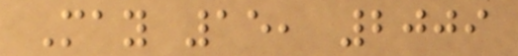May 15, 2009
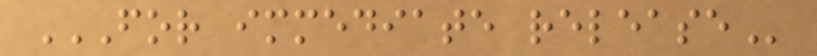FOR IMMEDIATE RELEASE
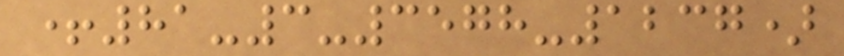+81-3-3578-1237)
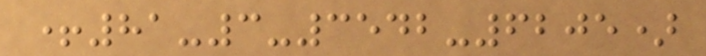+81-3-3542-6205)
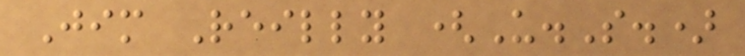Jim Reilly (U.S.)
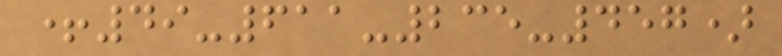+49-611-235-457)
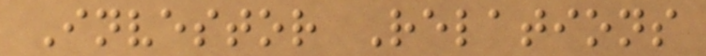Investor Relations
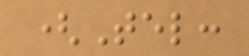(Tel:
